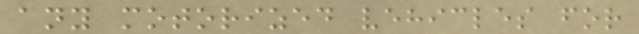any motorized vehicles for
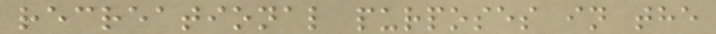recreational purposes in the
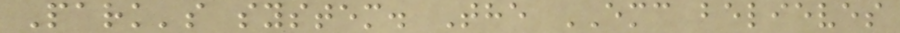Park's system. The EMC believes
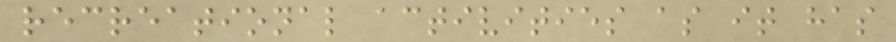recreational activities as it has
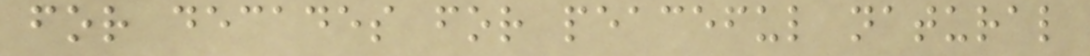for decades for peaceful natural
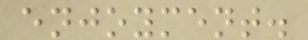enjoyment.
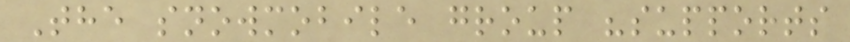The snowmobile group "supports
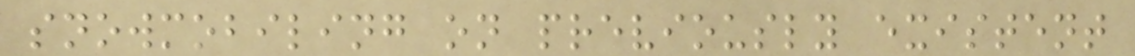snowmobiling on previously existent
